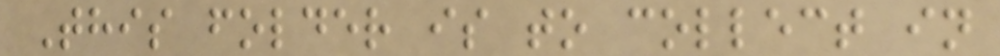This folder is to collect in
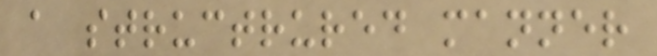a structrured manner
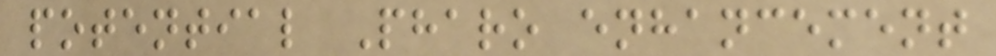potential Pharo enhancement
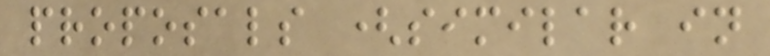proposals (similar in
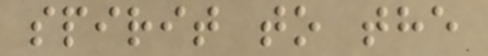spirit to the
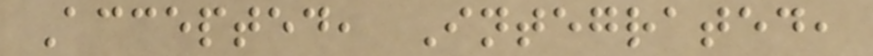Accepted, Integrated,
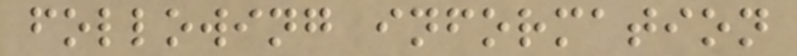following information
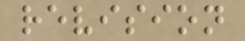revision
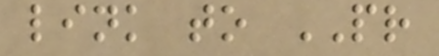link to PR
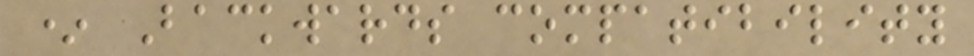* Backwards compatibility
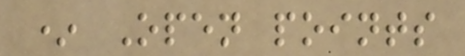* Open points
